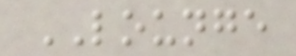LOUNGE
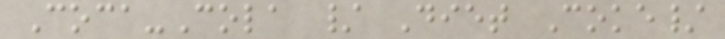Coca-Cola / Diet Coke/
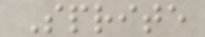Sprite
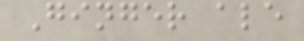Ginger ale
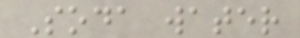Soda water
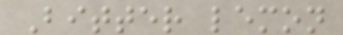Bitter lemon
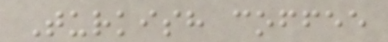Turkish coffee
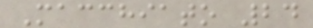Macchiato 24
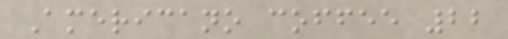Americano coffee 22
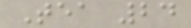Tea 24
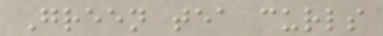Green tea curls
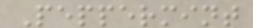Peppermint
